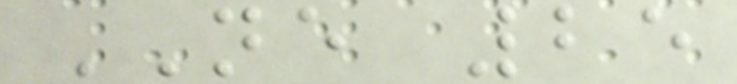NE 25
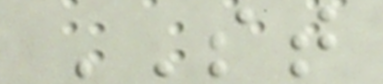ST
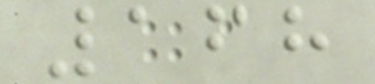168
